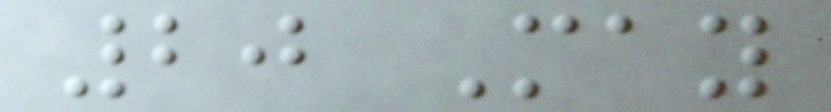20 May
